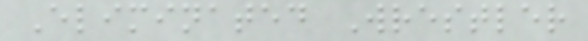Eliminated Wrestler
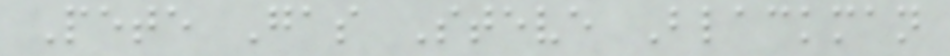Pete Gas Steve Blackman
